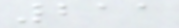211
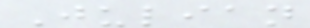Julian
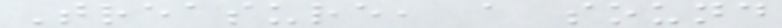Treasure, a sound
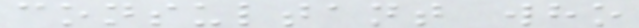consultant who
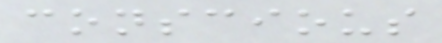conscious
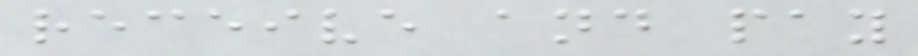receive and pay
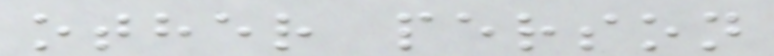other person
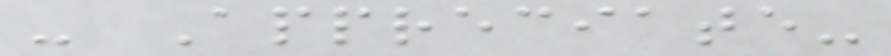- Appreciate-
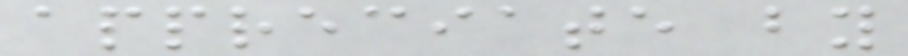appreciate by
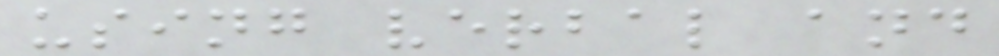using verbal and
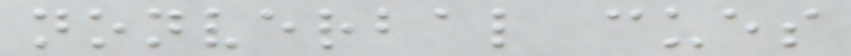nonverbal cues
